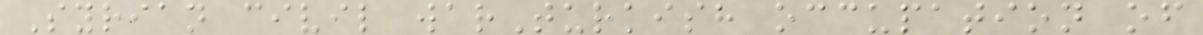Syrian civil warTurkish occupation of
